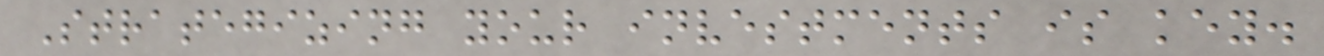Strategizing your investments is key.
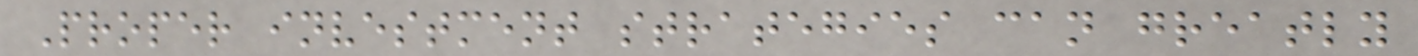Proper investment strategies can greatly
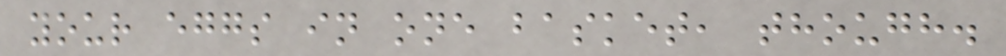your eggs in one basket, though.
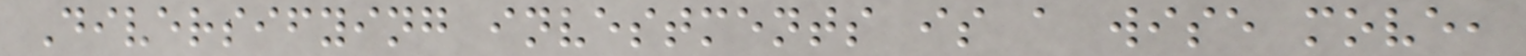Diversifying investments is a wise move,
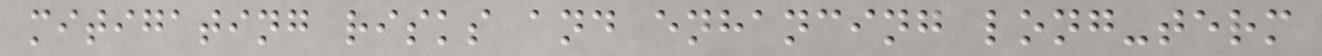mitigating risks and enhancing long-term
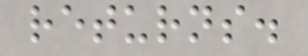returns.
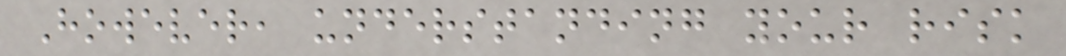However, understanding your risk
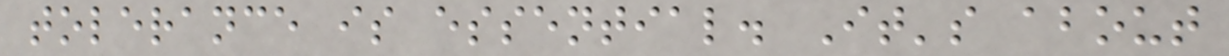tolerance is essential. It's about
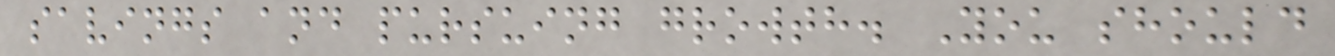savings and pursuing growth. You should
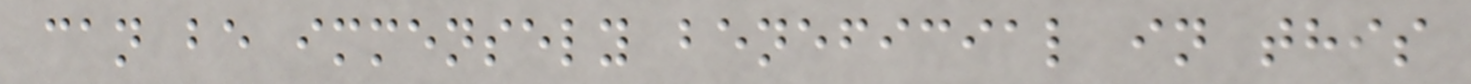can be immensely beneficial in this
